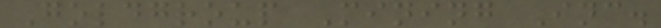Goldgroup Mining Inc.
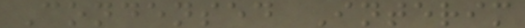Condensed Interim
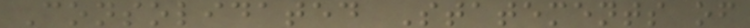Consolidated Statements of
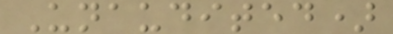Unaudited)
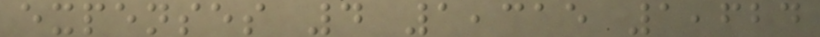expenses 4 1,315 1,624
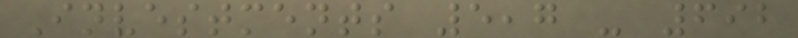Investments 5,7 - 692
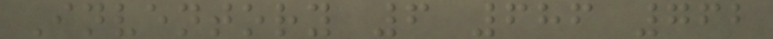Inventory 6 686 762
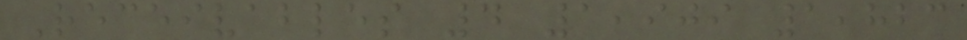Receivables 4 1,909 1,823
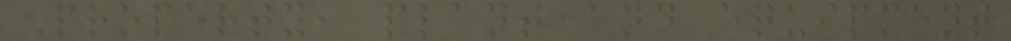Property, plant and equipment
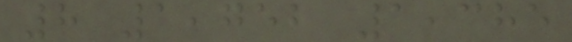8 1,752 1,385
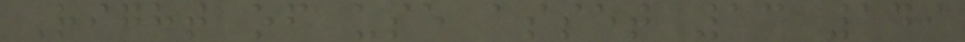Right of use asset 13 149
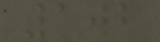102
